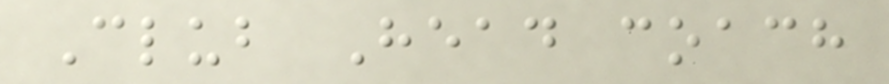Club Head coach
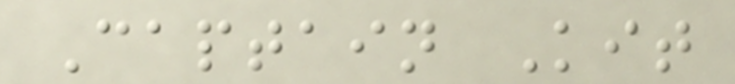Captain Kit
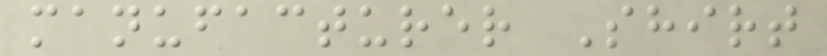manufacturer Shirt
